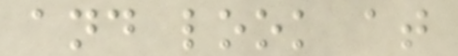and look at
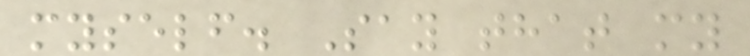myself. Say that my
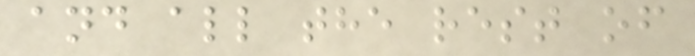and all the rest of
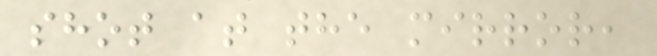shot at the mirror,
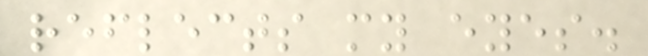reflects my eyes.
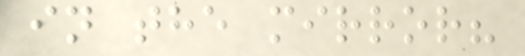in the mirror?
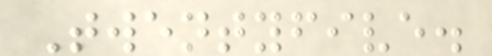Twentyfive.
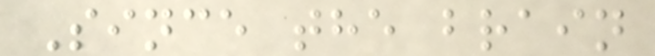Since the brain
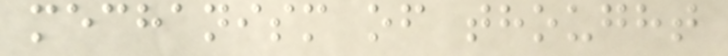mechanism of thought
